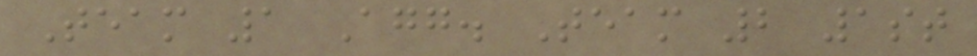Team 1 Agg. Team 2 1st
